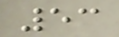53
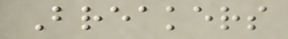Breakers
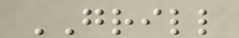GRILL
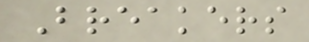Breakers
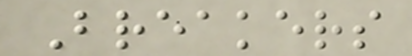Breakers
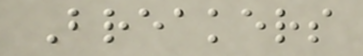Breakers
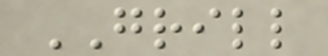GRILL
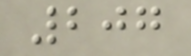207
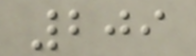209
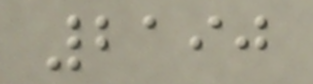2190
